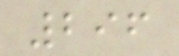296
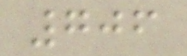706
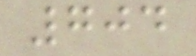704
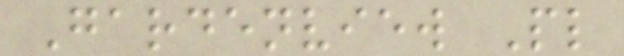Gardenview Pl
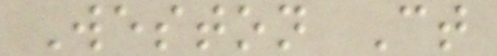Weston Ct
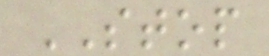STOP
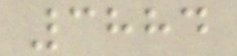3884
